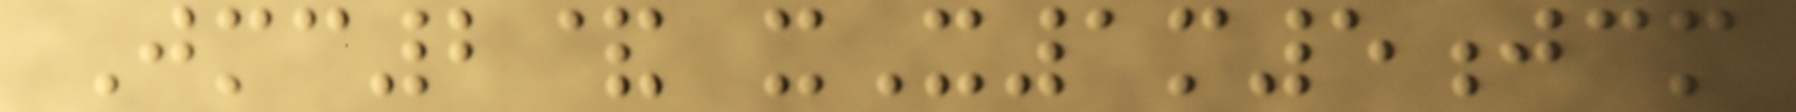Jmc2& xX1m5jcm
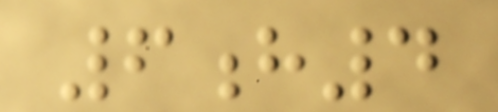6h4
